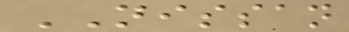NISSAN
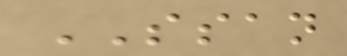SSAN
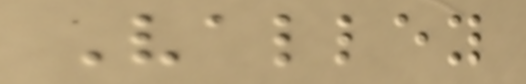Valley
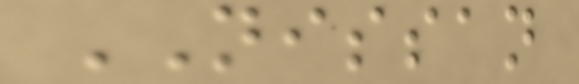NISSAN
